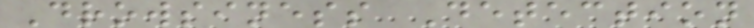Drowsiness Detection
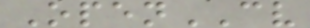OpenCV
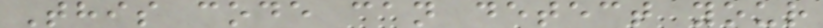This code can detect your
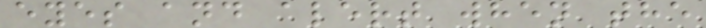eyes and alert when the
